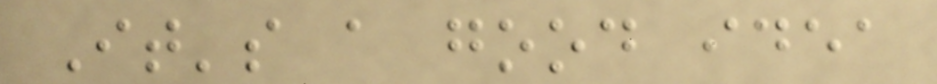It's a good idea
